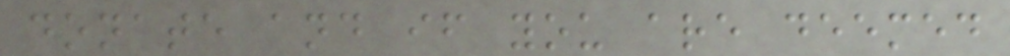donate and if you are deemed
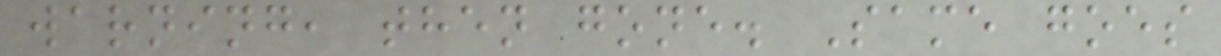warning, then gone. Same goes
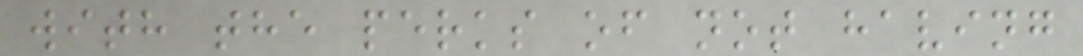with the perks of not having
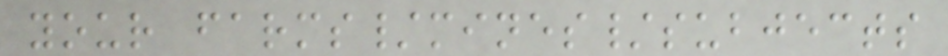your farms/mines/subjects
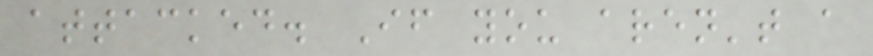attacked. If you aren't a
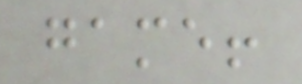game!
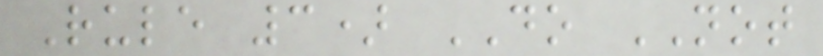Rule 3) DO NOT
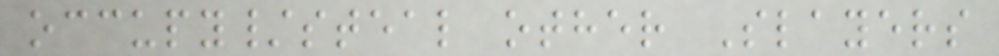occupy/steal other Slayers
